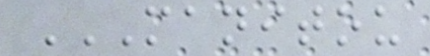MANITOU
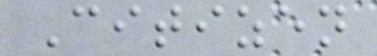Citizen
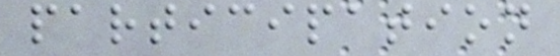participation
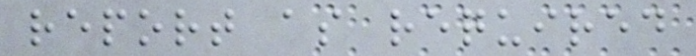report as required
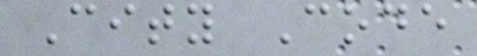City Code
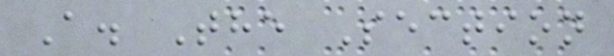A. The Section
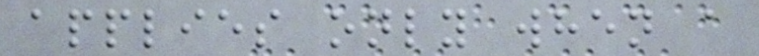applies only when a
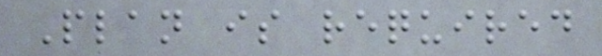Plan is required
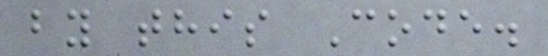by this Code.
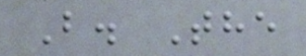B. The
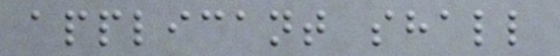applicant shall
